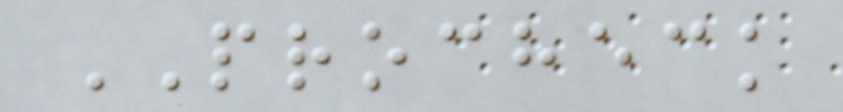PROCHECK
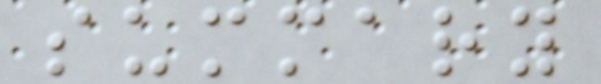summary
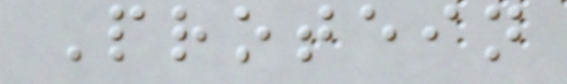Protein
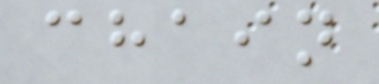chain
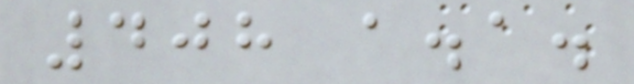408 a.a.
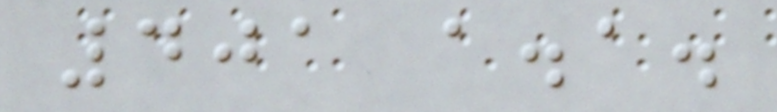401 a.a.
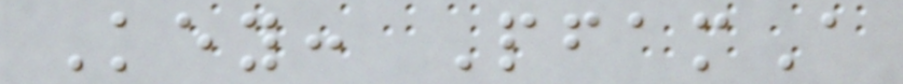Key: PfamA
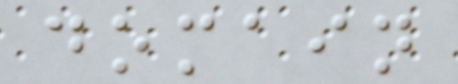domain
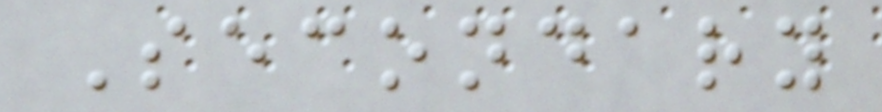Secondary
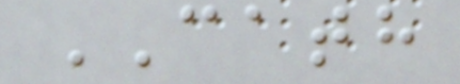CATH
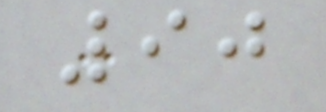90
